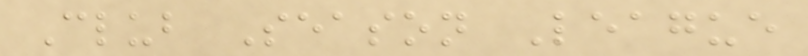Club Season League
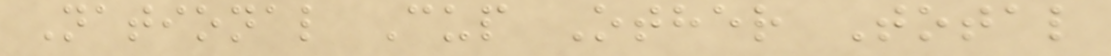National Cup Other Total
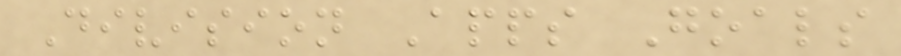Division Apps Goals
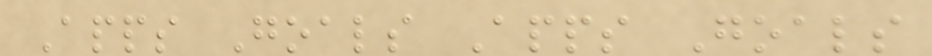Apps Goals Apps Goals
